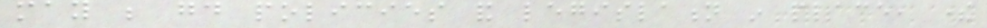may be good policies and legislation in place, there
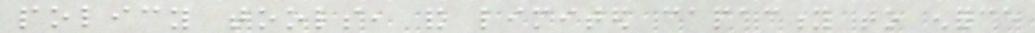policy tools, and limited capacity to enforce
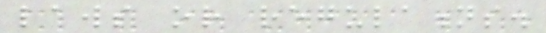laws or regulations.
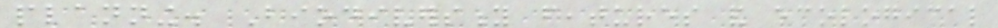planning. Biodiversity features and ecological
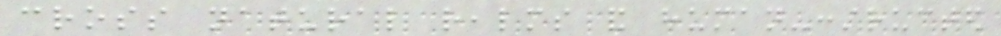cross natural realms and human-constructed
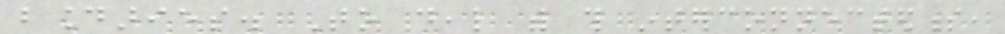boundaries. To deal with this interconnectedness,
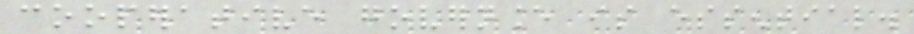cooperative governance is essential.
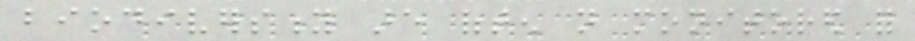biodiversity are often not monitored for
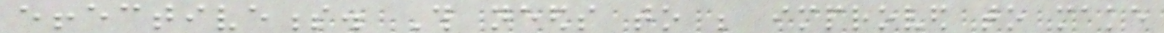effectiveness. This needs to be improved to make
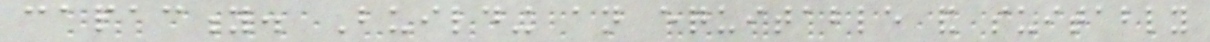capacity. Building an equitable and suitably
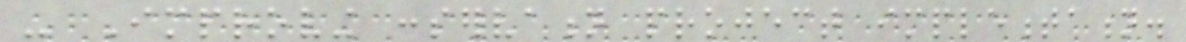- Improving conservation project implementation.
